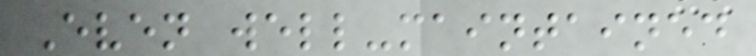Even well-maintained
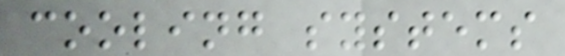cooling systems
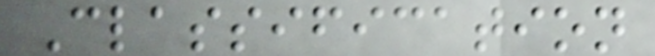Classification
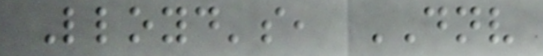Lloyd's, DNV
